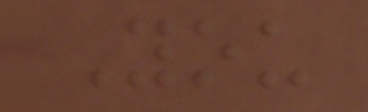You
